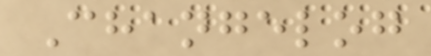Changelog
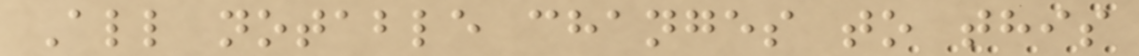All notable changes to this
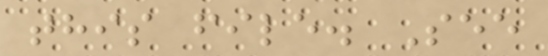this file. See
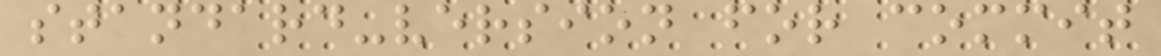standard-version for commit
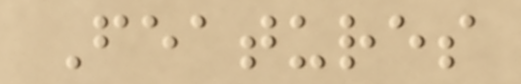Features
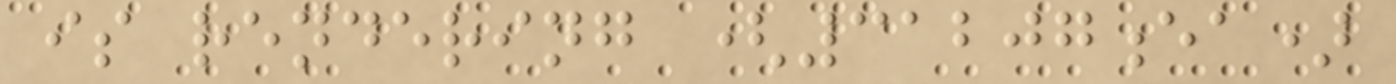is rendering (31207ea)
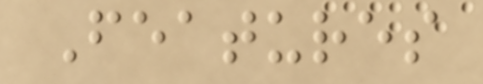Features
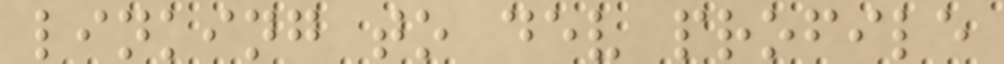linking to dev profile
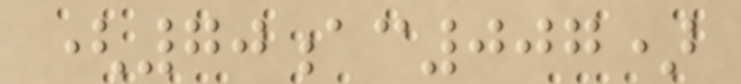(70ac007)
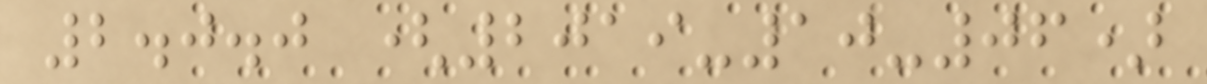2.0.0 (2019-10-06)
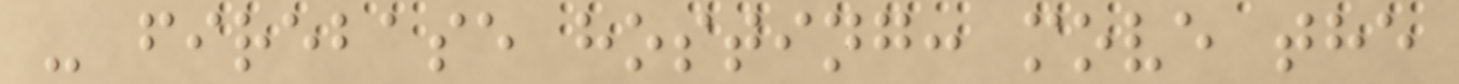- firebase hosting: move the
